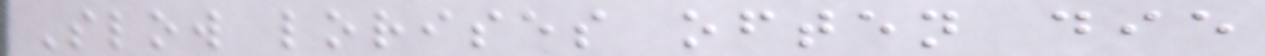Slow lorises often die
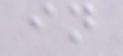in
